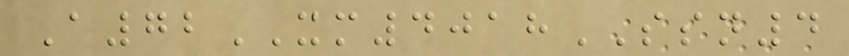A72XM4018SSN4
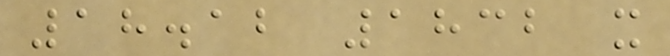18.12 1832 x
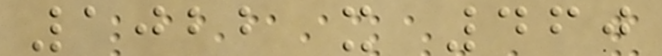1022 x 460
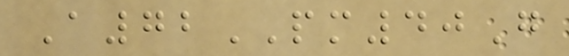A72PM40G
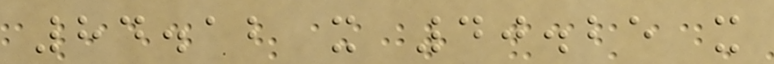84.12 x 40.25 x
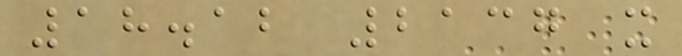18.12 2137 x
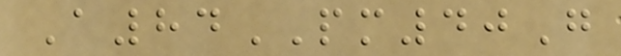A84PM40G
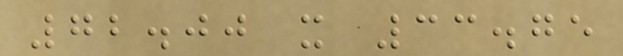72.00 x 33.75
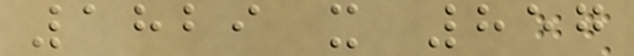1829 x 857
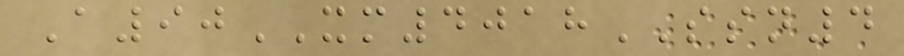A90XM4018SSN4
